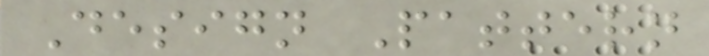Design Pattern
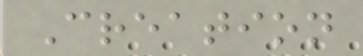Creation
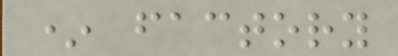* factory
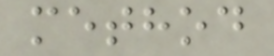method
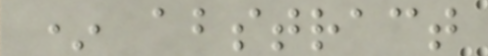* abstract
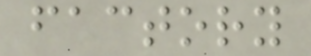factory
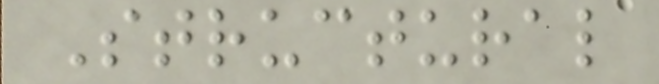Structural
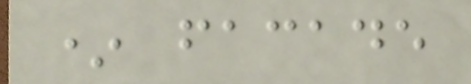* facade
